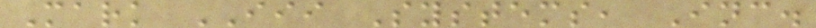Mark III Systems, Inc.
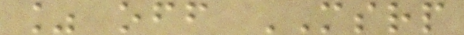% off MSRP
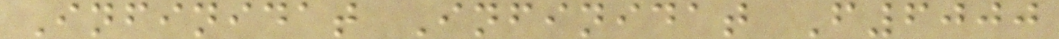Infinidat Infinidat F6000
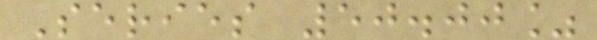Series 50.00%
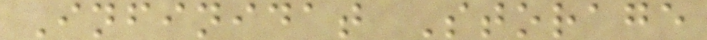Infinidat Storage
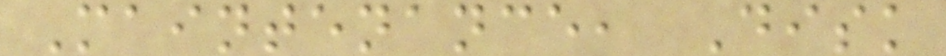Maintenance, Disk
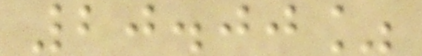20.00%
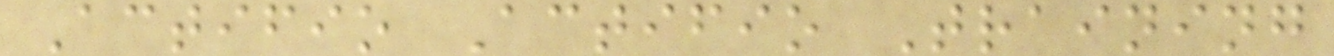Actifio Actifio Training
